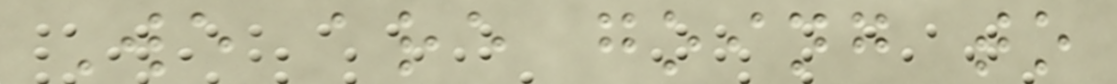We are going to
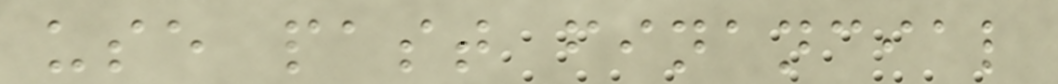use past financial
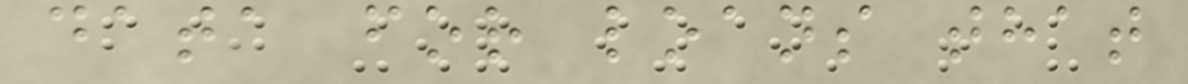data for loans that
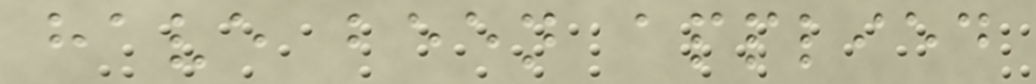have been applied
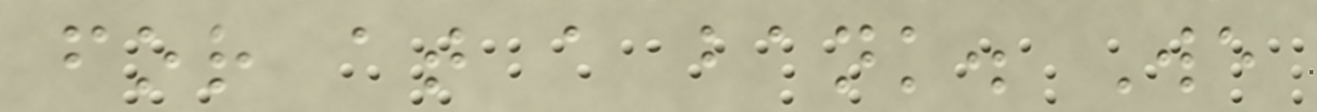for at a bank. We
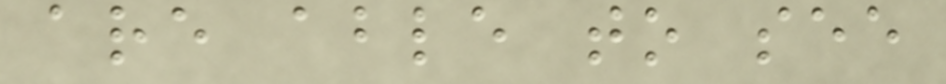are able to see
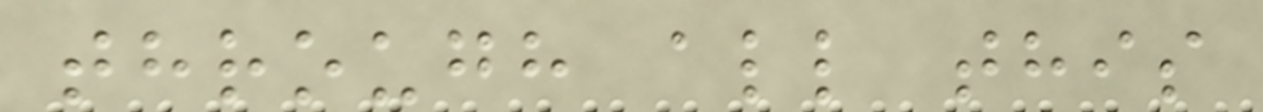through all this
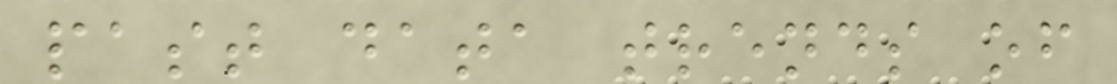past data trends of
